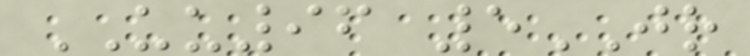UU96 5JR
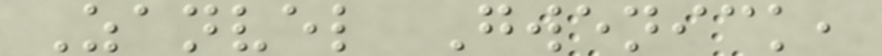Zanvel Gwenick,
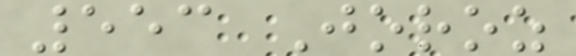553 Joroz
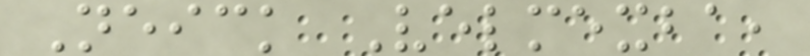Neick Velmexba,
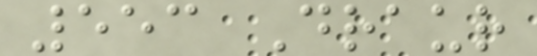553 Draur
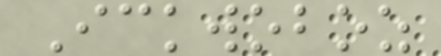Ickwoboz
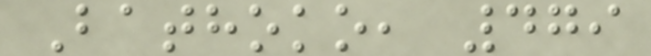Bathoko, 479
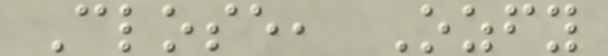Close, Ozfy
